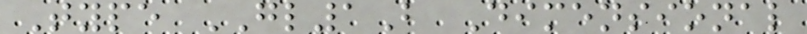Type GL1B Dimensional
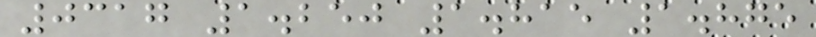0317 1.250 1.815 1.875
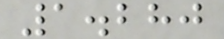1.280
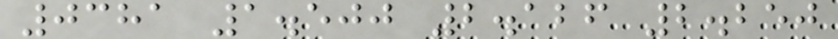0381 1.500 2.126 2.250
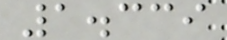1.339
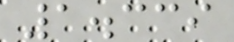1.339
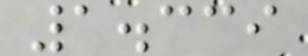1.339
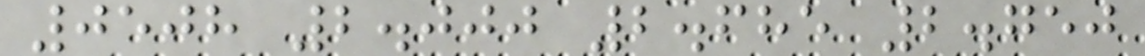0508 2.000 2.685 2.750
